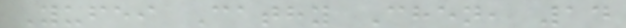Yufei Cathy Chen, 14
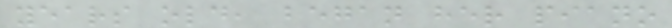years old, began her piano
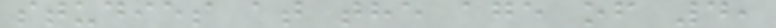studies at the age of 4,
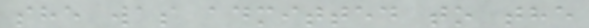she was admitted to the
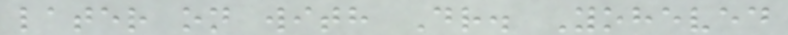later on with Dr. Yoheved
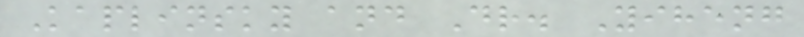Kaplinsky and Dr. Yiheng
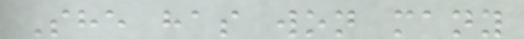She has won many
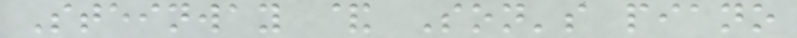Steinway & Son's piano
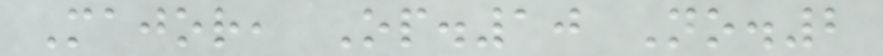Major, Op.10 No.2
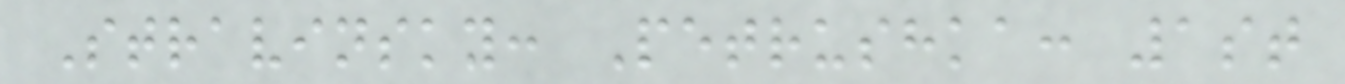Stravinsky: Petrushka: 1st
